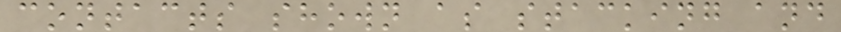contacts shown as stacking and
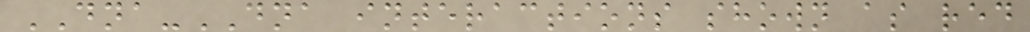DNA-DNA interactions shown as red
